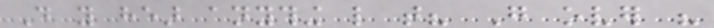Do you hear anything like that? Go over his
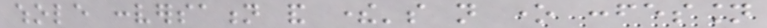whole conversation and there's not one confession
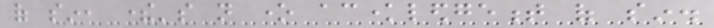of sin, there's not one acknowledgement of sin.
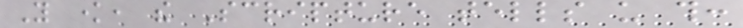You know, the Scripture tells us this:
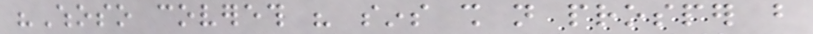"Whoso covereth his sins shall not prosper but
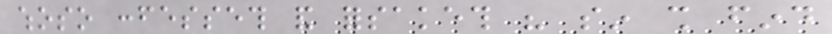whoso confesseth and forsaketh his sin shall find
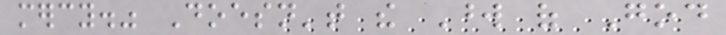mercy." Doesn't the Word of God
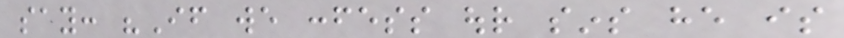say: "If we confess our sins he is
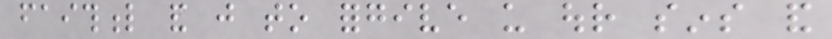faithful and just to forgive us our sins and
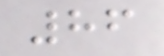86
